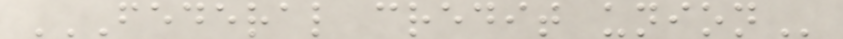FEDERAL CREDIT UNION
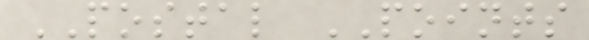POSTAL POINTS
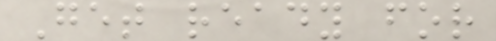Get ready for
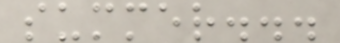summer...
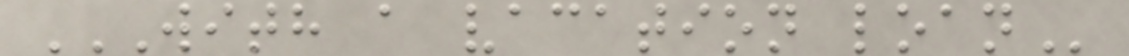WITH A VACATION LOAN
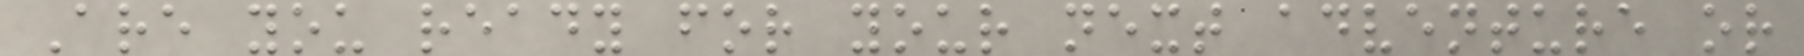Are you ready for your next adventure or
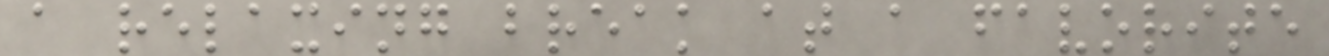a relaxing break at a favorite
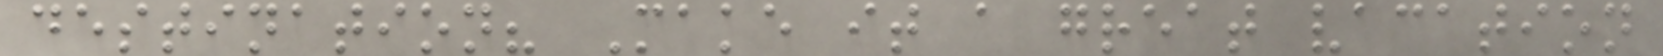destination? Make it a great vacation
